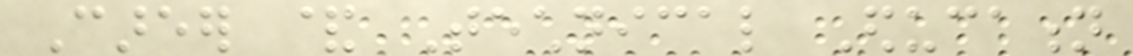Career & Technical Education
